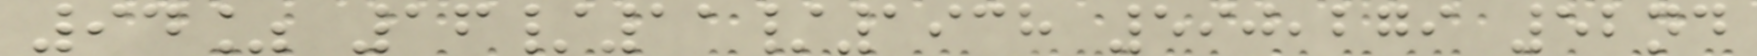94% 16/11/1938 590,279 52nd
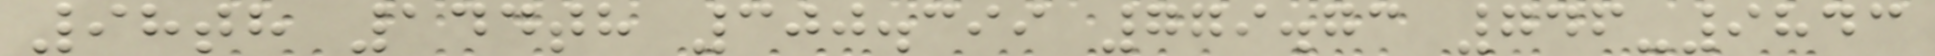98th 144th 300.399 779.73 746-9843
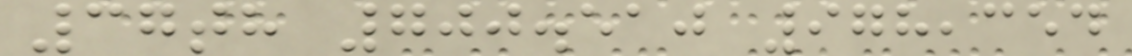37th 700.510 978,354
